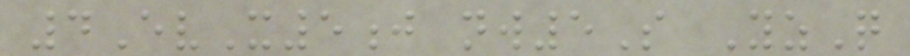4EvX5j nw5S YzQ
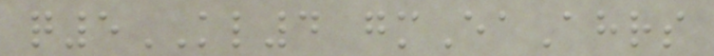q5KL4 gmEaAhrs
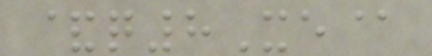&q8Xe@
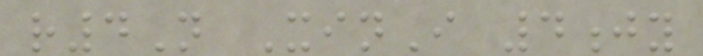r4N XinI 4jy
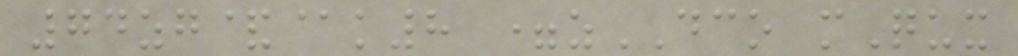74zg&@k8 =zDCO mQux
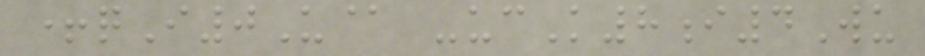+qI0U@ -ucK8i4Wu
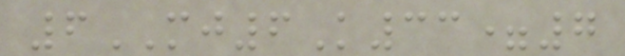6MJ6K33=7
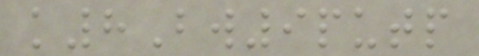k8Bw9putp
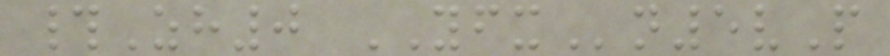#Zh0 YFXn5vP
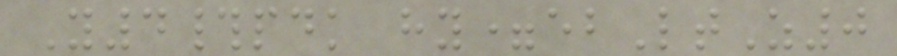Y4#pdk hy=ebLtZ0
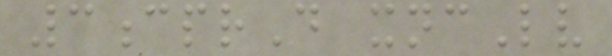3cprD xncLv
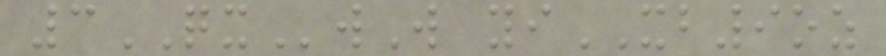3QXwW yiXB9oz
